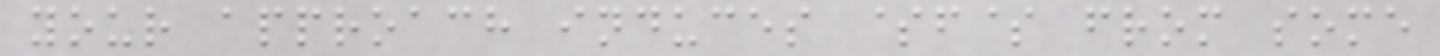your approach induces $f$ from some
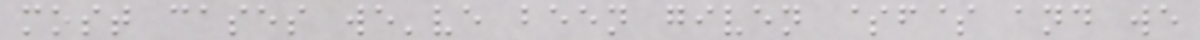most cases we've been given $f$ and we
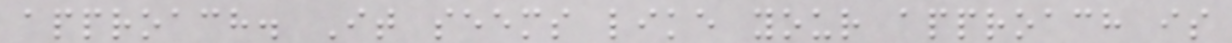approach. It seems like your approach is
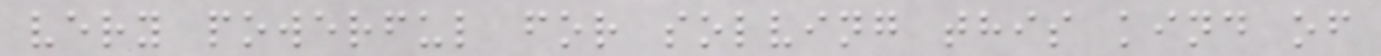very powerful for solving this kind of
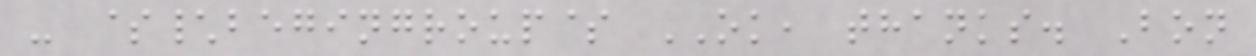- $\begingroup$ OK, thanks. Bon
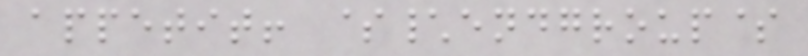appetit! $\endgroup$
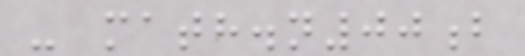- math.n00b
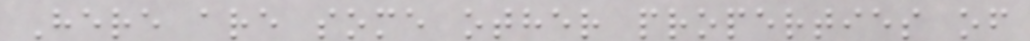Here are some other properties of
